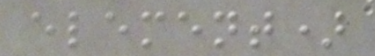element)
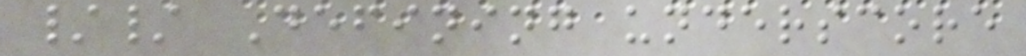// Defining underscore
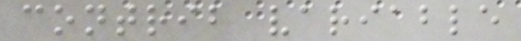contrib variable
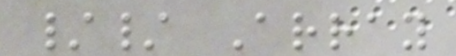// Array
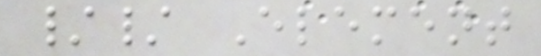// Element
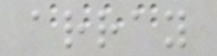array
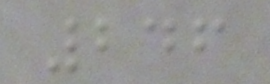246
